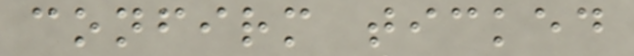confirm ticked
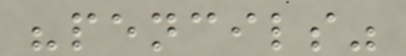"pencils"
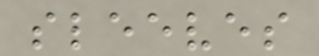sleeves
